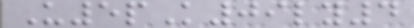U5pK09ly4
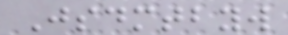Jsdmtbyw
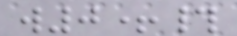w0+#
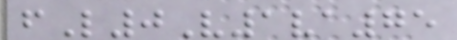fL0V1va75
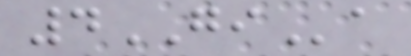4GIa
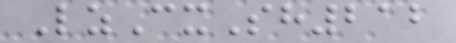LzCxSh212
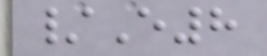/E8
